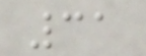31
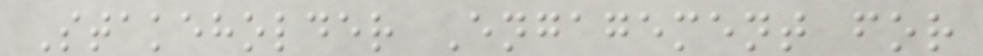Stakeholder Engagement for
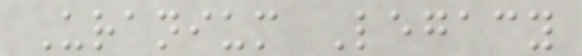Uranium Legacy
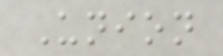Union
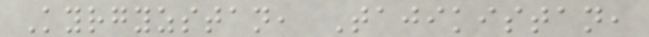Kyrgyzstan, Tajikistan,
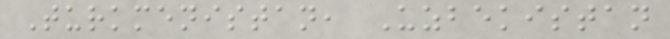Turkmenistan, Uzbekistan
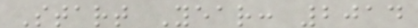Start Year: 2014
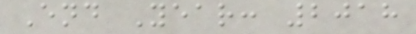End Year: 2018
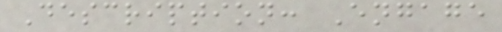Description: Engage
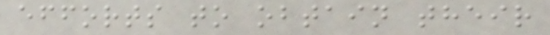efforts to obtain their
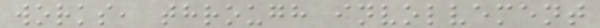works, through involvement
